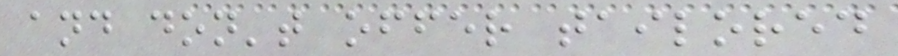and don't offer tailored
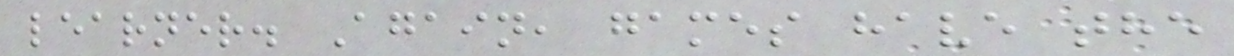learner. Again, games have the
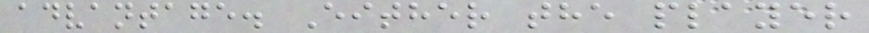advantage. Either the player
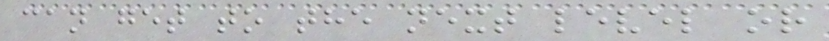can get to the next level or
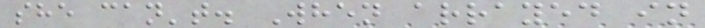she can't. When arrayed in
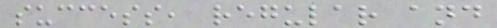success, regular and
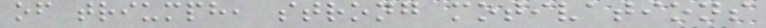of triumph, strong motivations
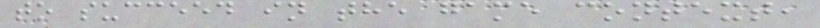to succeed in the game context,
